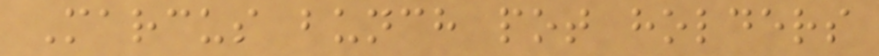Marcus bunch pot holders
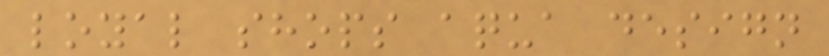loyal shops aqua design
